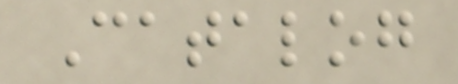Catalog
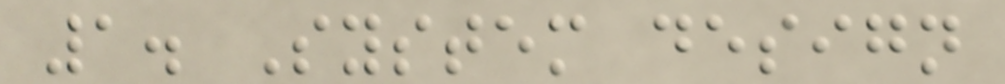1. System design
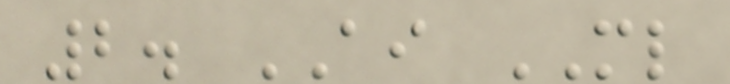2. AI ML
